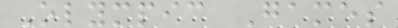Olympic Games
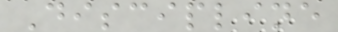Discipline
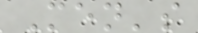Men's
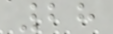28
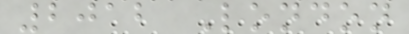2012 London
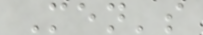Men's
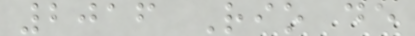2016 Rio de
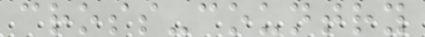cross-country
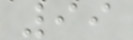99
